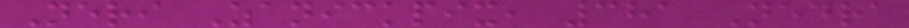Neri Zanickpix, 381 Nedra
